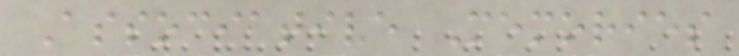Associative Memories
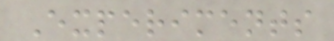Experiments
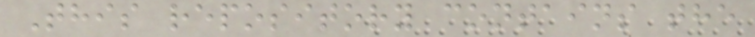This repository contains the
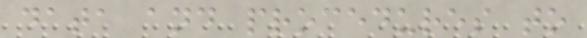data and procedures to
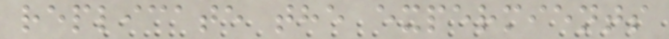replicate the expermients
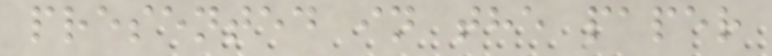presented in the paper
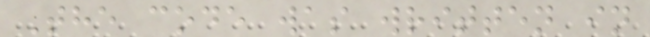The code was written in
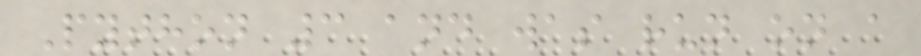Python 3 and was run on a
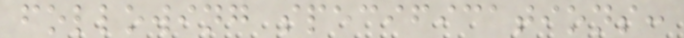following specifications:
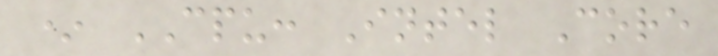* CPU: Intel Core
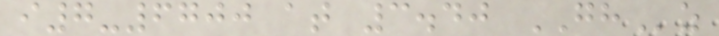i7-6700 at 3.40 GHz
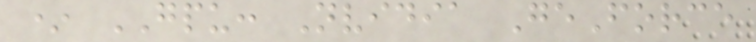* GPU: Nvidia GeForce
